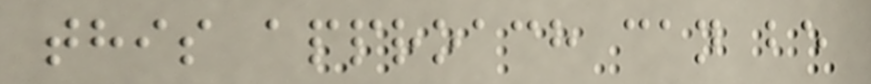this approach can be
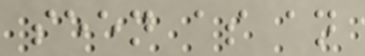seen as an
